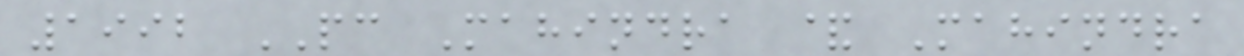1992 PC Mahindra & Mahindra
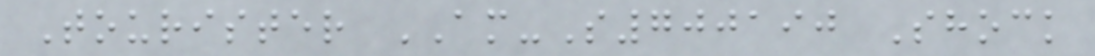Tourister AM-S700190 Shock
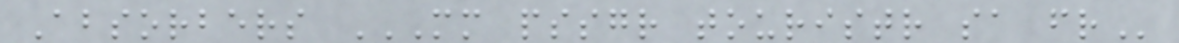Absorbers MM PSSGR TOURISTR SA FR
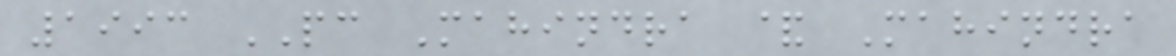1993 PC Mahindra & Mahindra
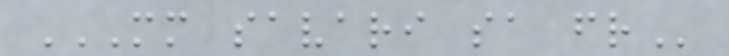MM SAVARI SA FR
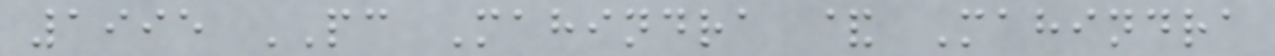1995 PC Mahindra & Mahindra
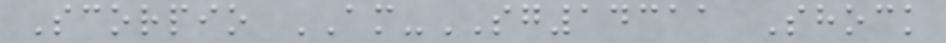Scorpio AM-SG14311 Shock
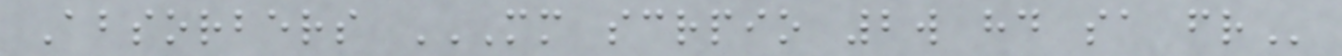Absorbers MM SCRPIO 2W HD SA FR
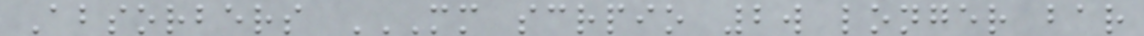Absorbers MM SCRPIO 2W LONGER BAR
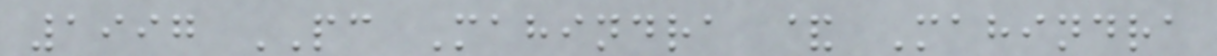1997 PC Mahindra & Mahindra
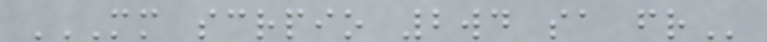MM SCRPIO 2WD SA FR
